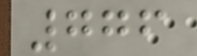776
